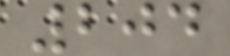204
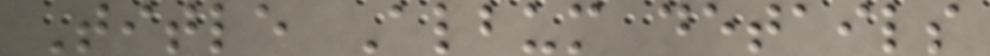Title Album details
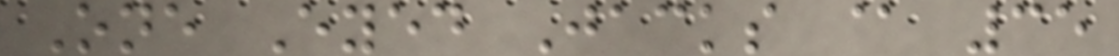One Eyed Jacks @ 35
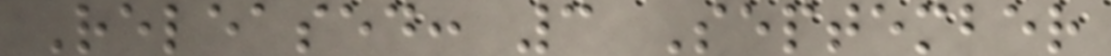Released: 3 September
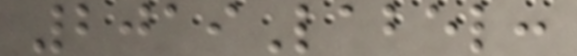2019Label:
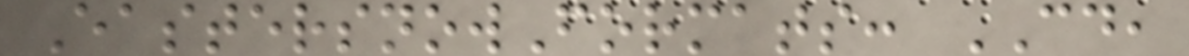EastersnowFormats: CD,
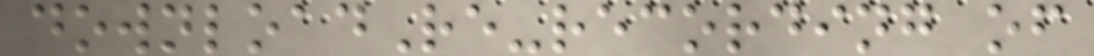downloadRe-recording of
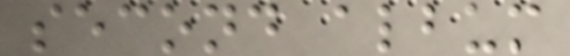second album
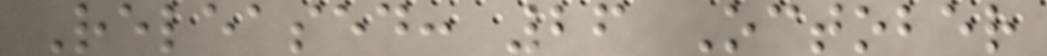Released: 26 October
